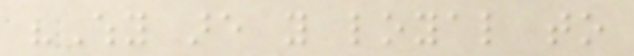"Why are you loyal to
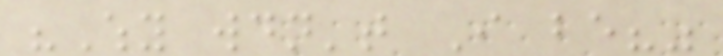"Why wouldn't I be?"
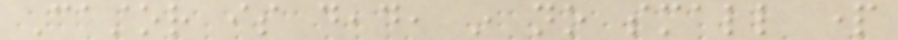Castor is dead, in no small part
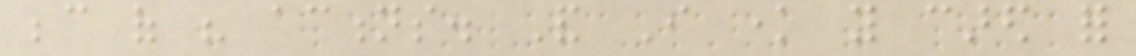because of his actions. And I know you cared for
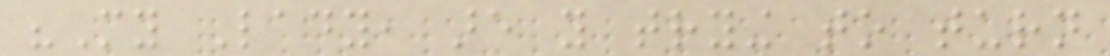"My Lady, are you trying to turn
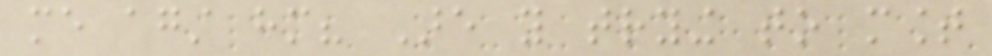me against him? Are you trying to mount
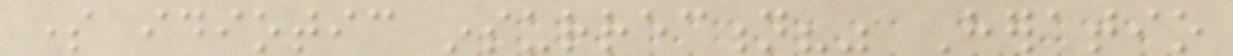some idiotic insurrection?" Heratio
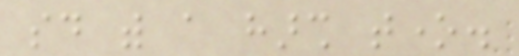said with a harsh tone.
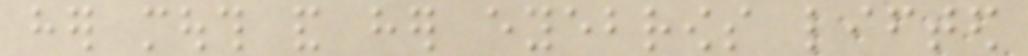her mouth and her eyebrows lifted
